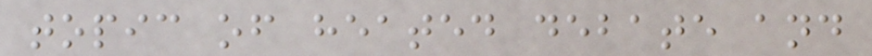topic of heated debate and
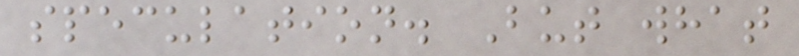speculation. But what
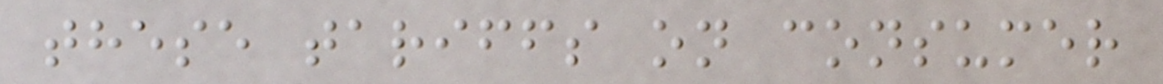these tariffs on consumer
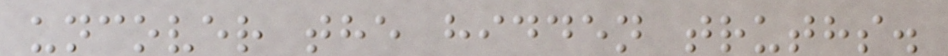uncover the hidden truths.
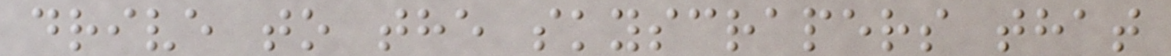drive to the skyscrapers that
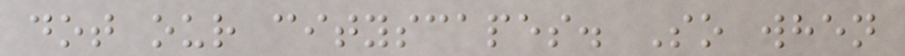dot our cityscapes. So when
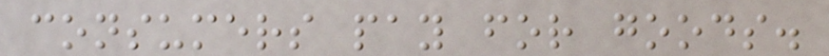consumers pay for goods.
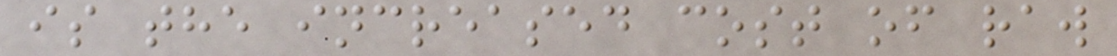is the increased cost of raw
